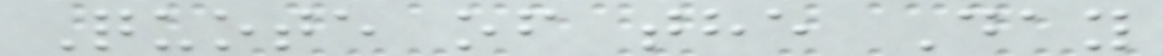Quote of the Day
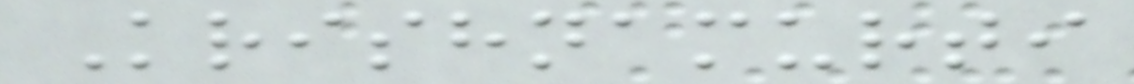Krishnamurti
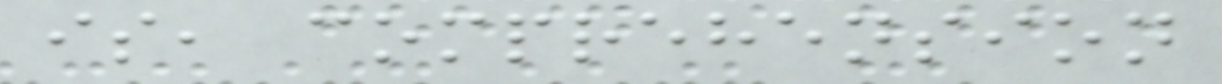is, comprehension
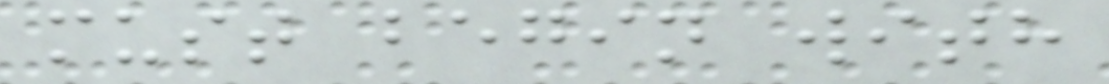must begin with
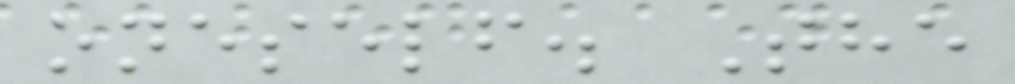oneself. The
